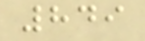849
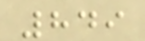849
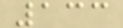133
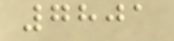7801
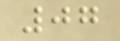07
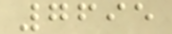7695
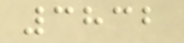3832
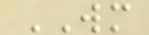WM
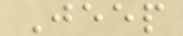Jeep
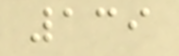139
